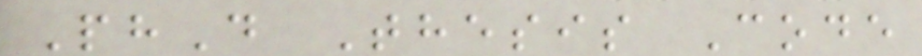PhD Thesis Code
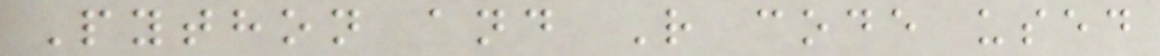Python and R code used
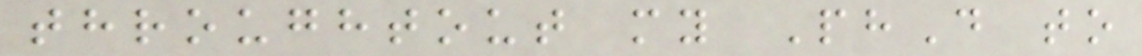throughtout my PhD to
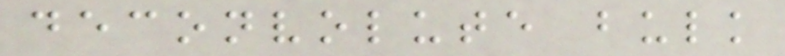deconvolute bulk
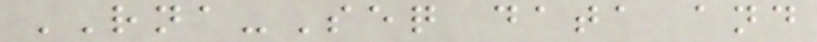RNA-Seq data and
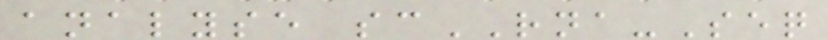analyse scRNA-Seq
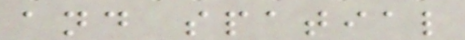and spatial
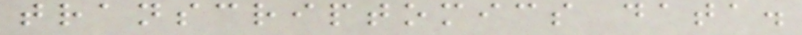transcriptomics data.
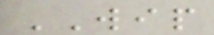WIP
